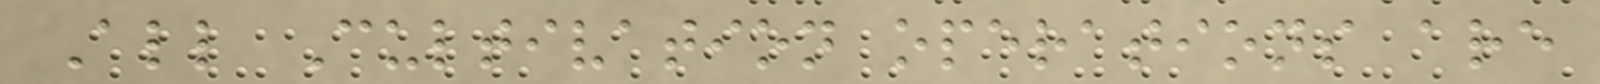All Cultivation operations are
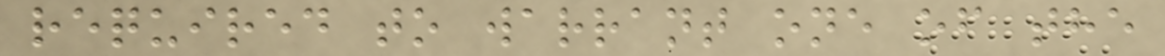required to warrant one of the
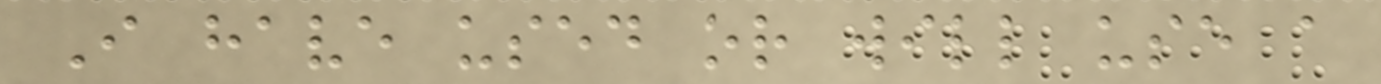I have used or will use a
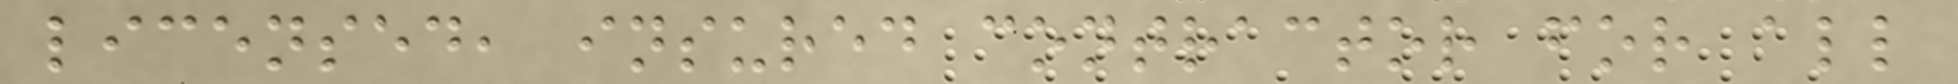licensed, insured contractor for all
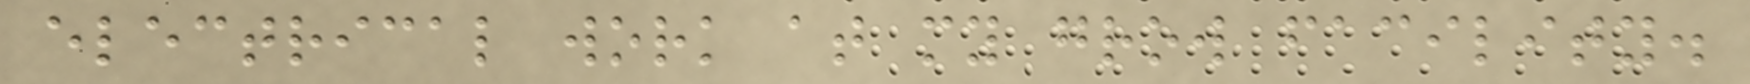electrical work at my grow facility.
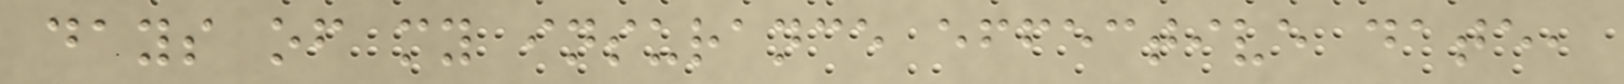days of my insurance effective date,
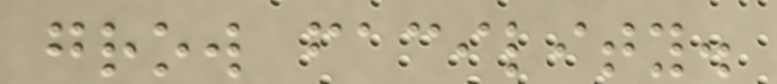grow facility.
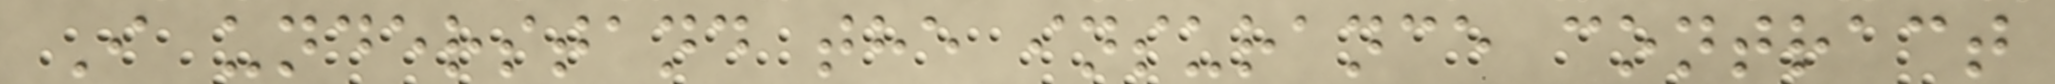I understand the insurance contract
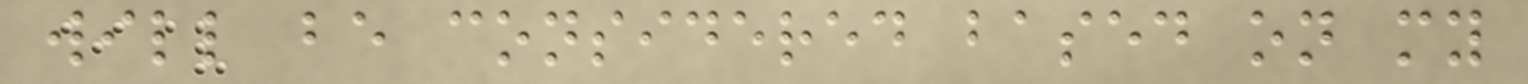will be considered based on my
